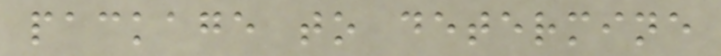package to determine
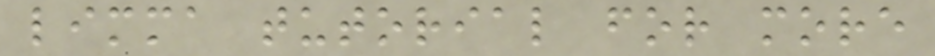limma tutorial for more
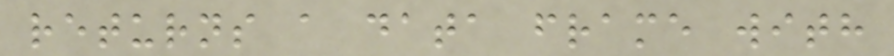returns a data frame with
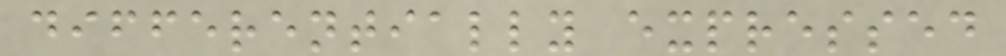differentially expressed
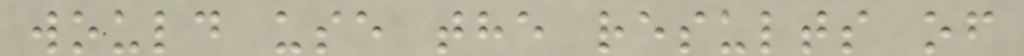would use the results of
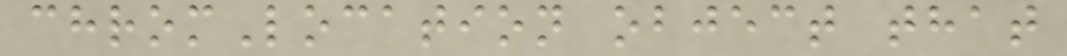chromLocation object that
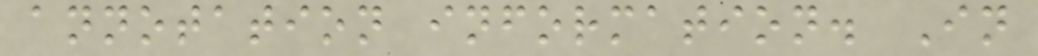annotation information. In
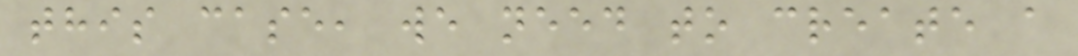this case, we need to create a
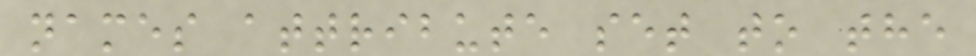names attribute set to the
